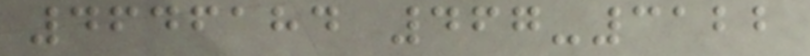4646184 467-3122
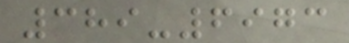389-6973
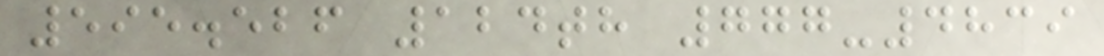595.526 124th 777-4839
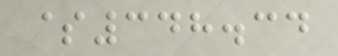$348.34
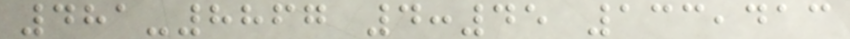481-8867 4:45 133,413
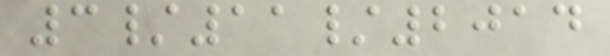3/11/2014
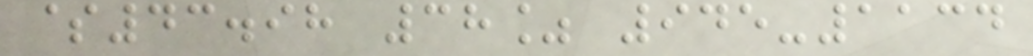$43.98 38% 945-1134
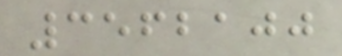3562100
